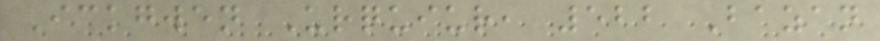Ickgwen Urquiur, 522 Bazan
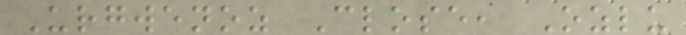Urgwenoz Close, Ozlu
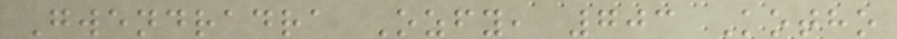Gwendradra Ozfy, 703 Kotho
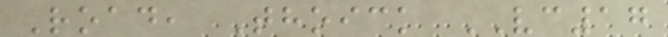Road, Thoick VC17
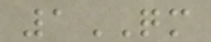1QM
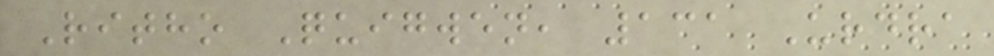Ritho Quigwen, 131 Urdra
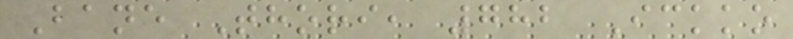Bane Thori, 782 Ickko
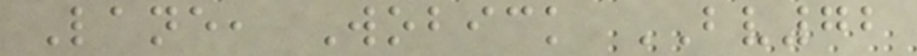Lane, Wobick BV72
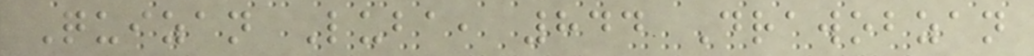Quizan Luba, 844 Drawobzan
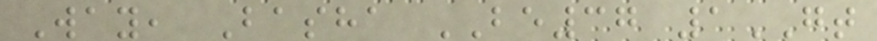Way, Basha BE37 1GT
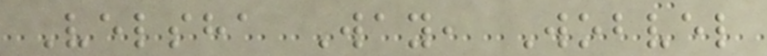Velsha Way, Wobvel
